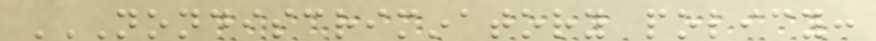NONDISCRIMINATORY POLICY:
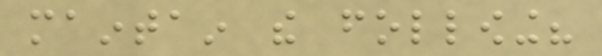maintain the following?
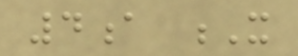4a X
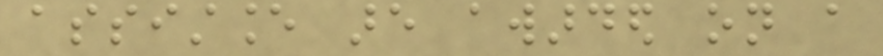assistance are awarded on a
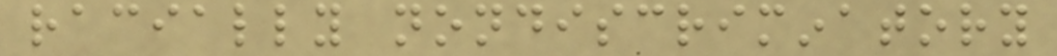racially nondiscriminatory
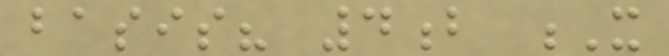basis? 4b X
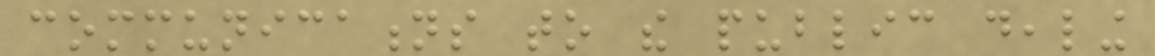communications to the public dealing
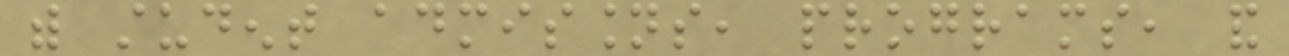with student admissions, programs, and
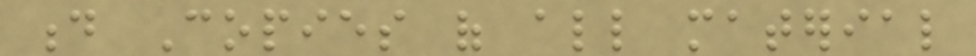d Copies of all material
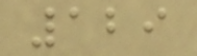129
